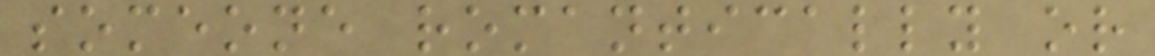someone romantically or
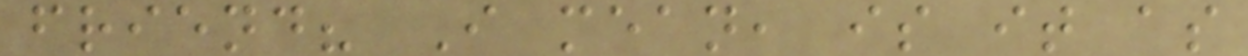friend? I mean, is it as
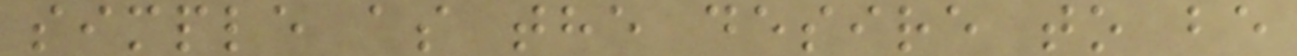simple as the desire to be
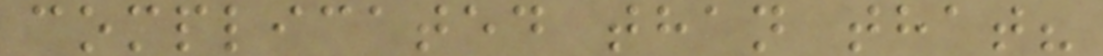complicated than that?
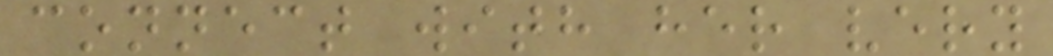connect with her very
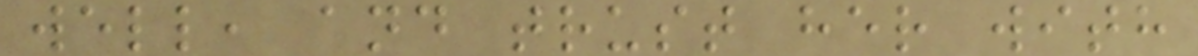well, and trust her with
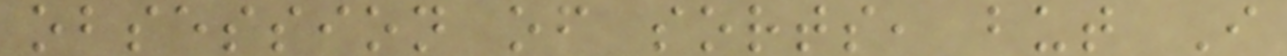obsession of sorts, but I
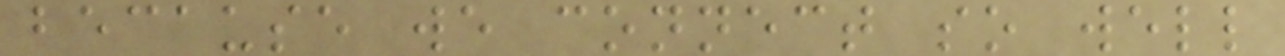because we connect so well
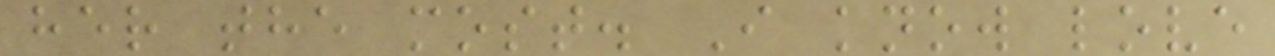her the most. I know love
